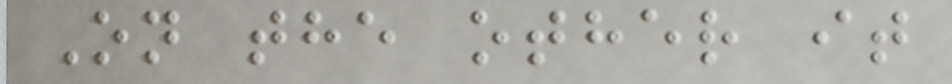On the other it
